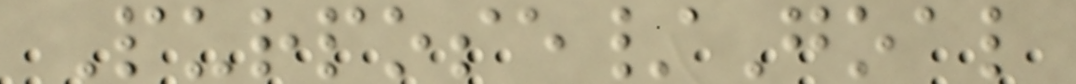Purpose/Goal
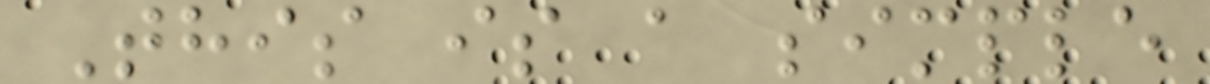This is a simple
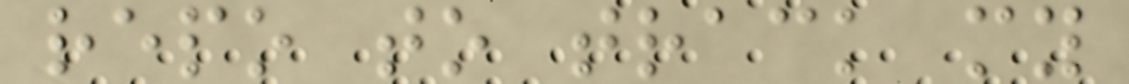repo to track my
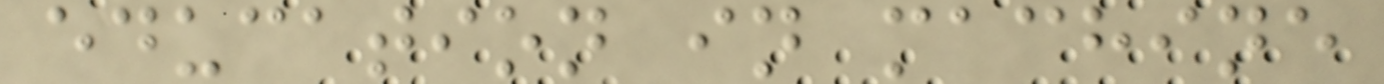education in machine
